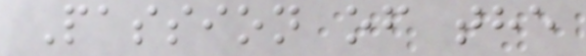Passion of the
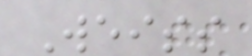Weiss
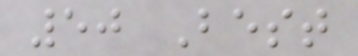50 Best
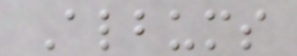Albums
